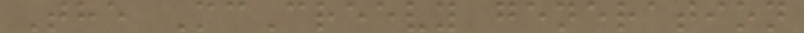The McCreevy generation
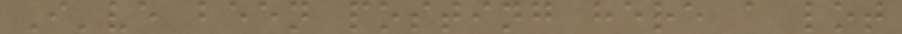I've been posting here a lot
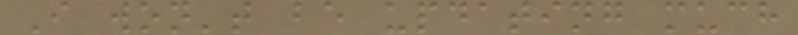I won't be updating much
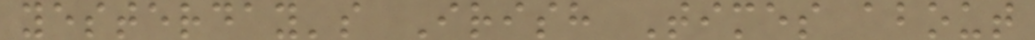yesterday's Irish Times about
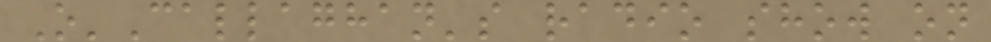O'Callaghan's radio show on
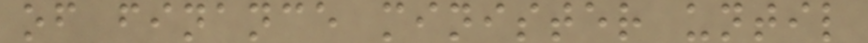of finance minister until
